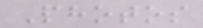Photos
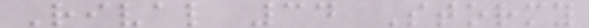Rival 34 Stormy
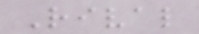Rival
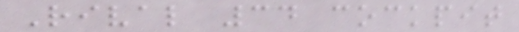Rival 34 cockpit
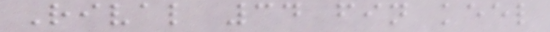Rival 34 fin keel
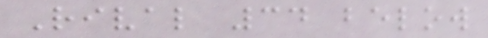Rival 34 below
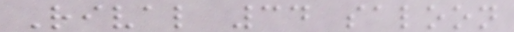Rival 34 saloon
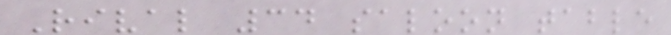Rival 34 saloon table
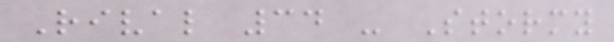Rival 34 - Stormy
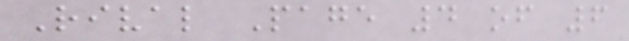Rival Page 4 of 6
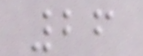26
